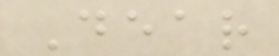Dear
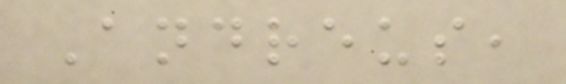Andreus,
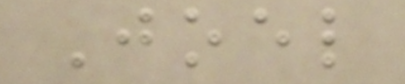Joel
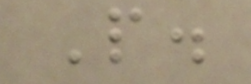P.
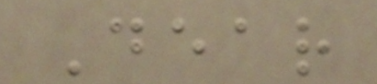Dear
